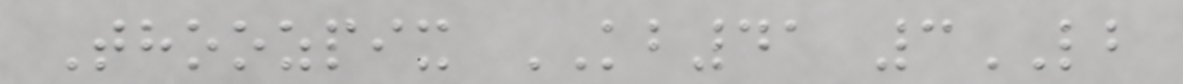Thoozpix KB41 3LB
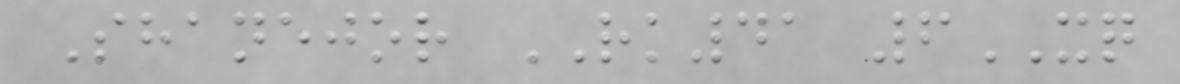Shanejor RK41 6XQ
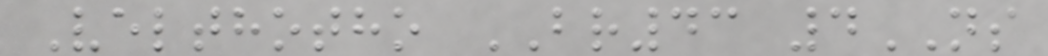Velthotho BR43 4NS
